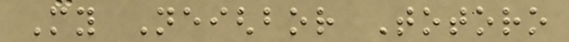My Neighbor Totoro
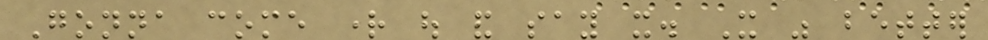Gonna come right out and say it. It was better
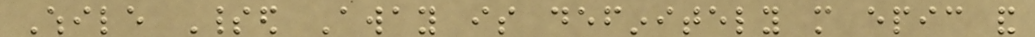While Spirited Away is definitely more epic and
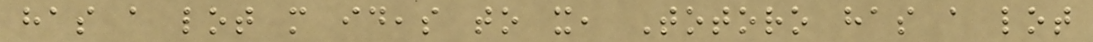has a lot more ideas to it, Totoro has a lot
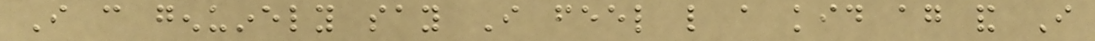I can genuinely say I feel like a kid again and I
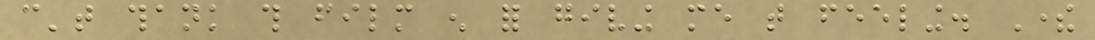can't thank this film enough for giving me that feeling. There
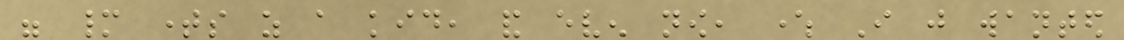were many times as a kid, and even now, where I just wanted
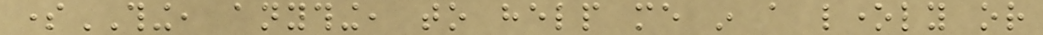someTHING, anything, to help me in a lonely or
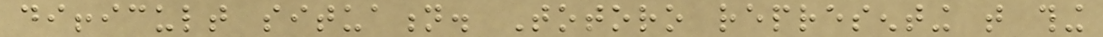difficult situation. Totoro representing that thing
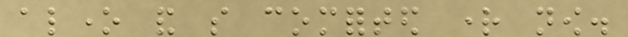alone and so comforted right now.
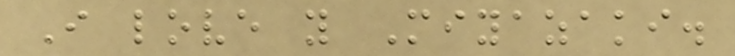I love you Miyazaki.
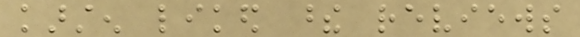karsten liked these reviews
